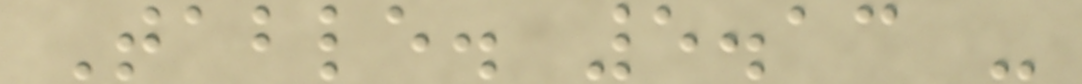Table. 5.13 -
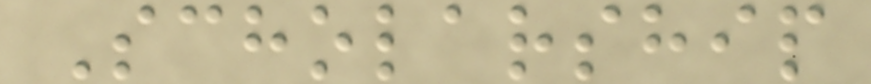Scholarship
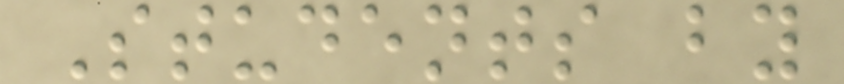Students by
